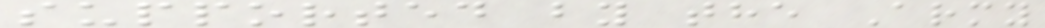supported by the Army
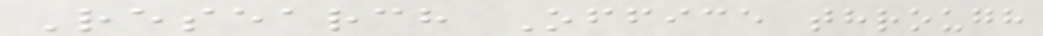Research Office through
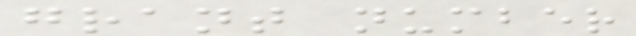grant number
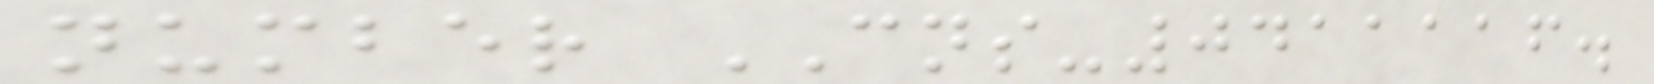number CNS-0411116.
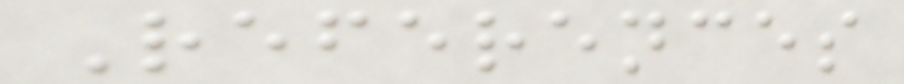References
